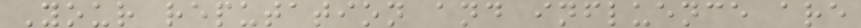Your reputation and influence are
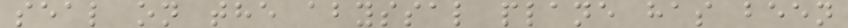seal on the abyssal plane has been
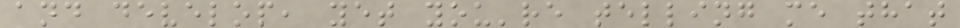and develop, yet you're telling me that
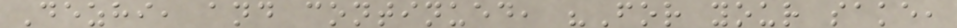Dezhi, and continued, "For your sake,
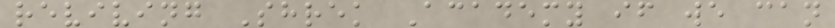reviving Shrek Academy if we can
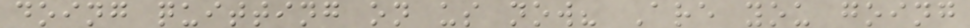doing quitting on us now? Are you going
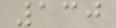130
